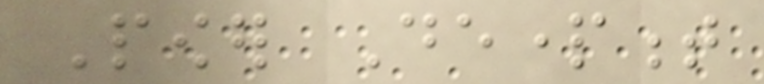Power Department
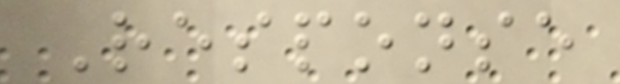Response
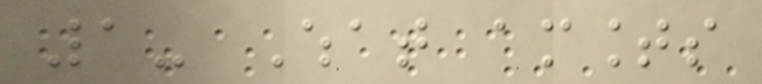1- What amounts
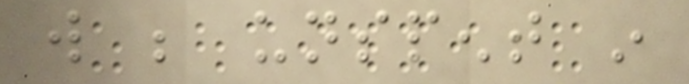will be unspent in
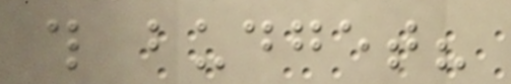this budget?
